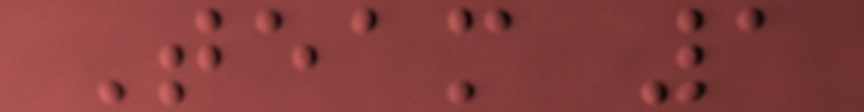Team 1
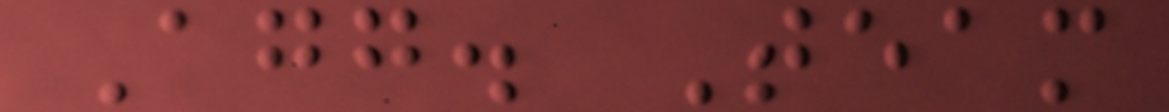Agg. Team
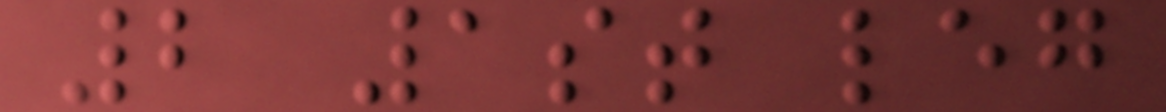2 1st leg
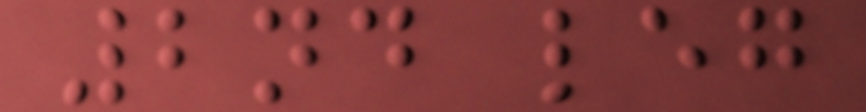2nd leg
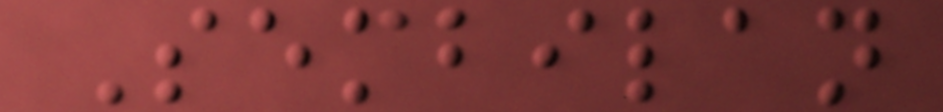Sembilan
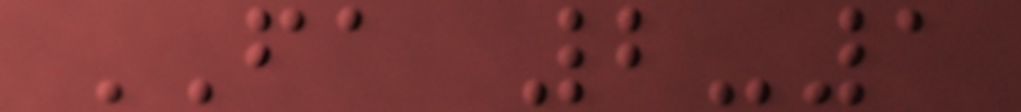FA 2-1
